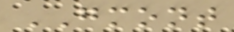GMONT
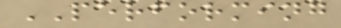PERFORMING
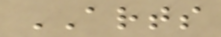ARTS
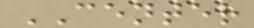CENTER
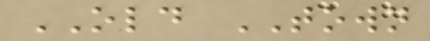OLD TOWN
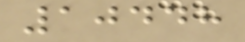10448
